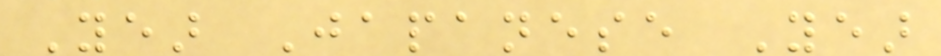Year Japanese Year
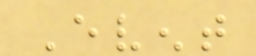Event
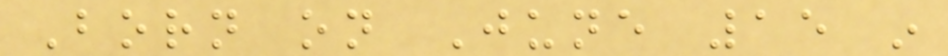Born on June 15 in
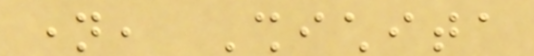name, Shichita
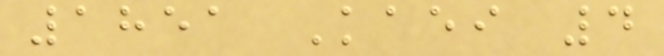1851 Kaei 4
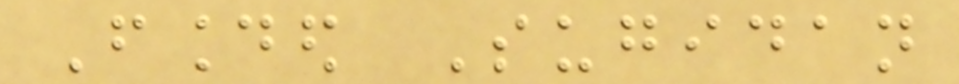Founded Sugidan
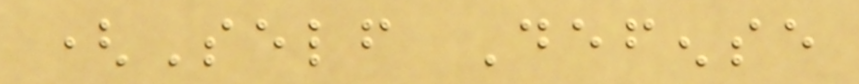(Self Defense
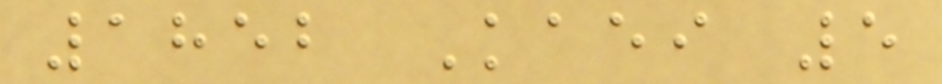1852 Kaei 5
